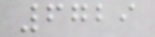6729
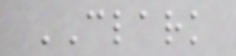CLARK
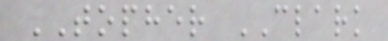TOPHER CLARK
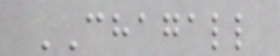CHAGALL
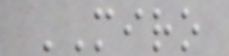MIRO
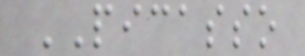PICASSO
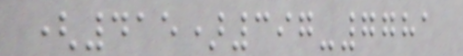(415)397-7781
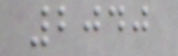2040
